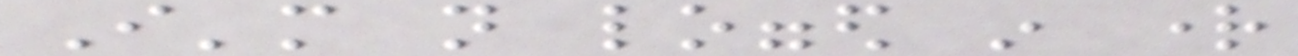I'm not logged in right
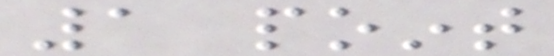1 point
